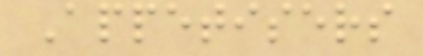Appetisers
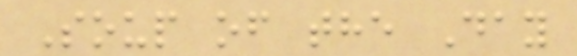Soup of the Day
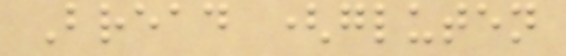Bread (gluten
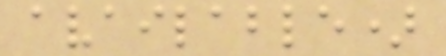available)
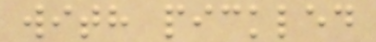with pickled
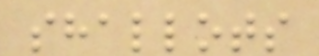shallots
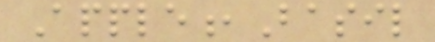Apple,Basil
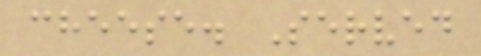cheese. Served
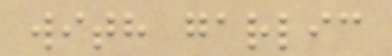with garlic
